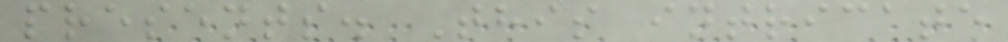presents. This intricate
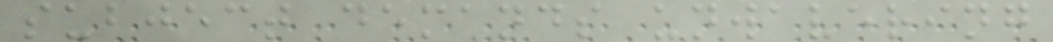subject demands unwavering
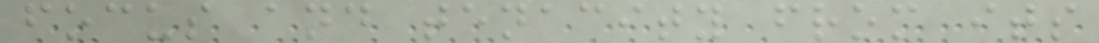focus and tenacity from its
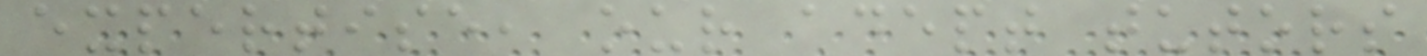expertise, our adept tutors
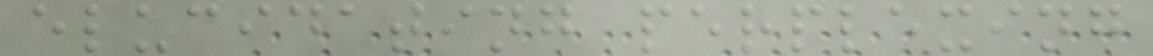elucidating perplexing
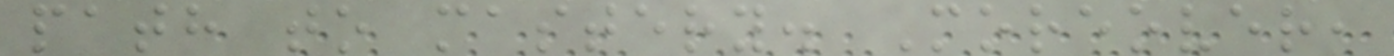path to mastery. Moreover,
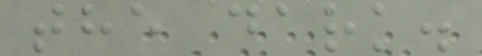the dark.
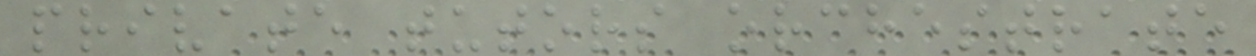private tutors orchestrate
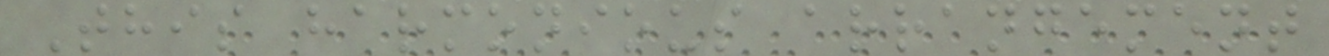This harmonious arrangement
